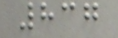837
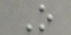O
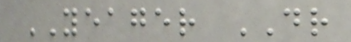YEAGER DR
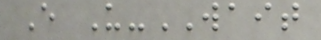E U-WAIT
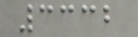3332
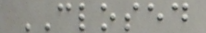CLOSED
